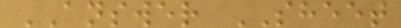ANSWER SHEET
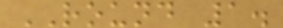ROUND 1.
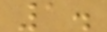1.
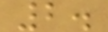2.
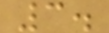3.
